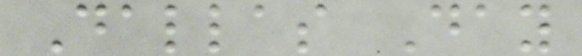Dallas Day
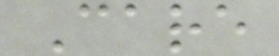Care
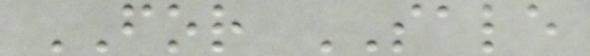FOR SALE
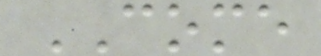COME
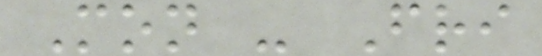Mon - Fri
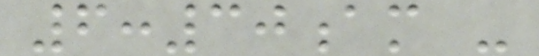6:30am -
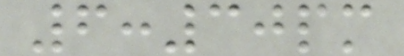6:30pm
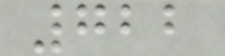722
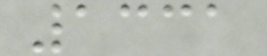1331
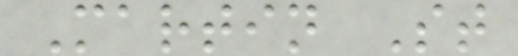Martin St
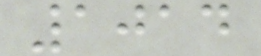1014
